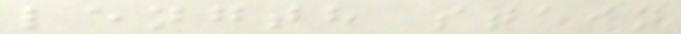length stain
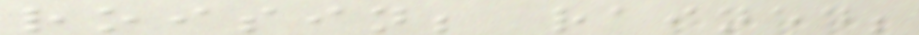roisin; rained;
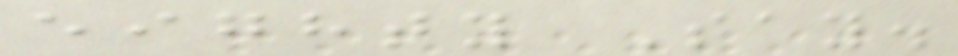eighty Say.
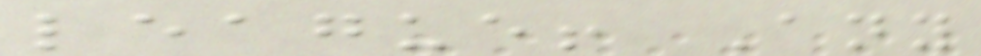league! Any
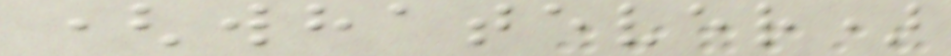(whatever)
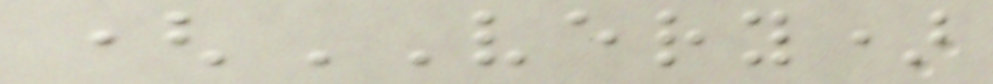(VERY)
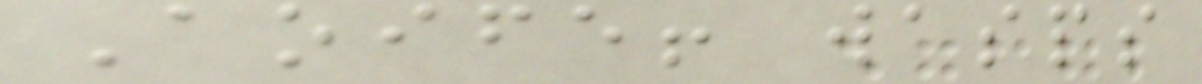Aoife! wasps
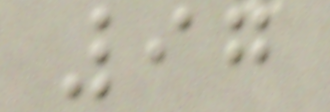97
